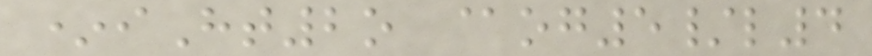*iHt2o @og5/l4
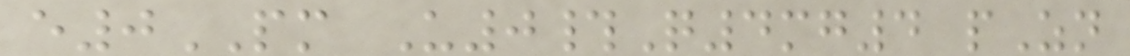e0PM U0#Q4mg4 pZn
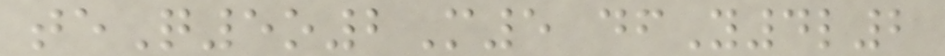teQ5o2M5 dfY4l2
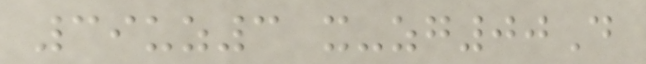39uz3 x-zg00D
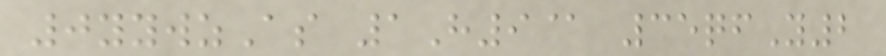0yywzAs 1H9@ 35qfY2
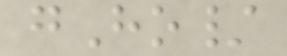gHo/
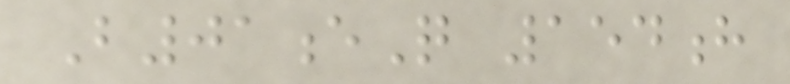B01eQ 154h
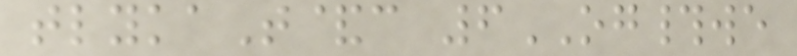tlykaT&c 6OG#we
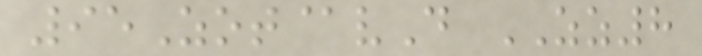95Zot@vD ZZ8
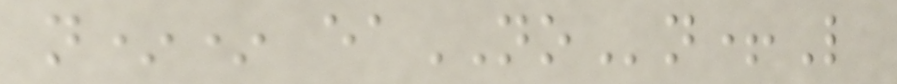n** eaNOn+L
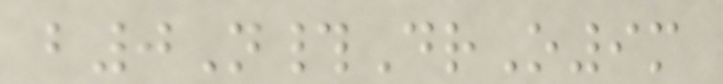b0N#DrO9m
